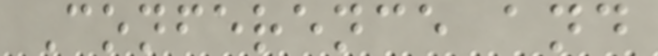Conference and
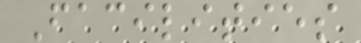Facilities
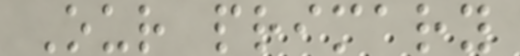Our primary
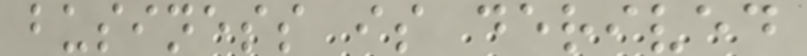business is derived
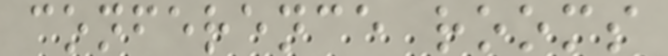conference rooms
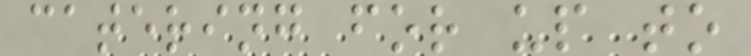catering for up to
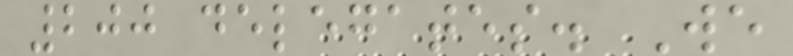200 delegates. We
